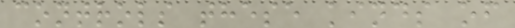controls these kinds of
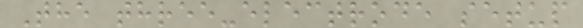The three-electrode setup
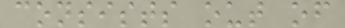consists out of
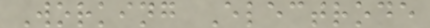Working Electrode
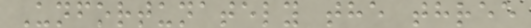Unfortunately the three
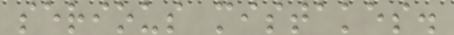serious mistakes.
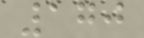170
